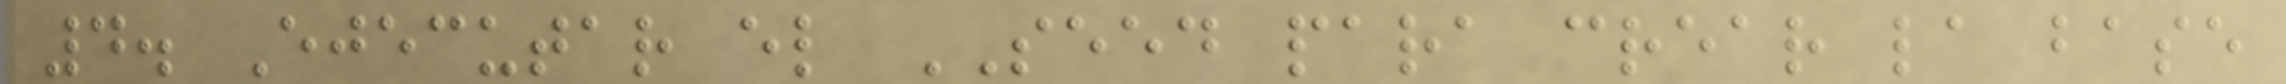4. Ejecutar el SEED para crear la base
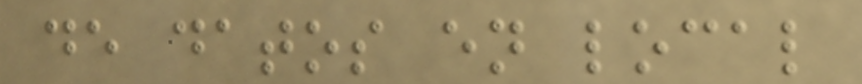de datos en local
